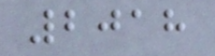2018
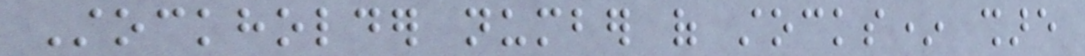Stockholder number of stocks* share
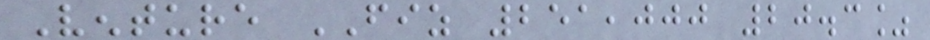Venture FIZ 251,000 20.3%
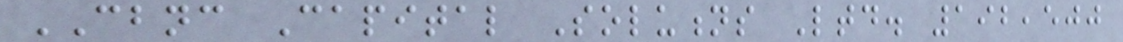CBNC Capital Solutions Ltd. 192,500
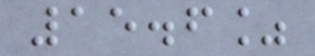15.6%
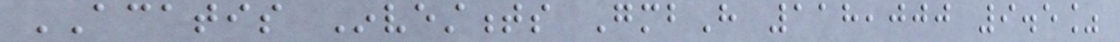ACATIS Investments GmbH 118,000 9.5%
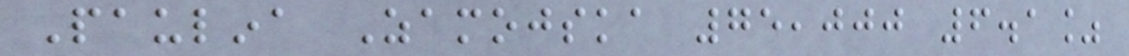Paulina Zamojska 75,000 6.1%
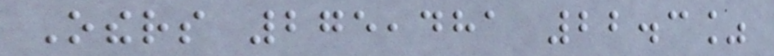Others 275,481 22.3%
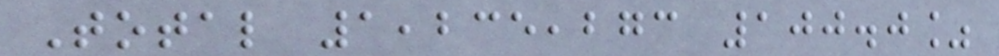Total 1,235,273 100.0%
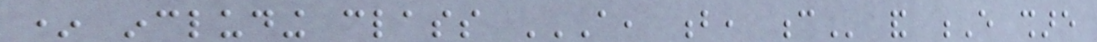* including class A, B, C and E share
